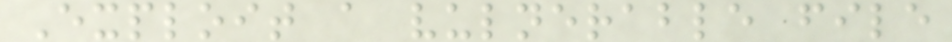Exploit a vulnerable file
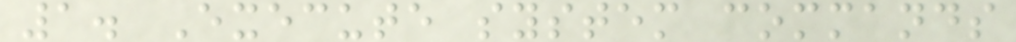1. Execute system commands
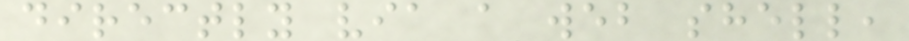directly via a web shell,
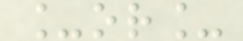_or_
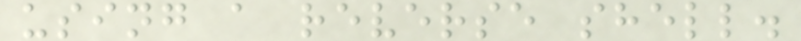using a reverse shell.
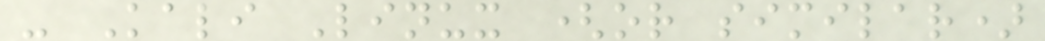- Kali Linux (or similar)
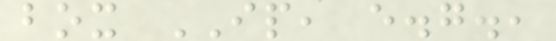box IP, e.g.,
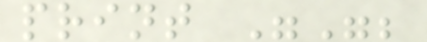print "";
